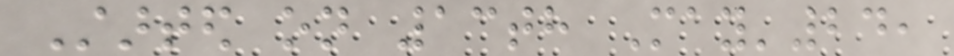Started on 13th May'24,
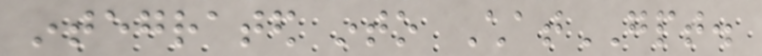integrated into ChatGPT.
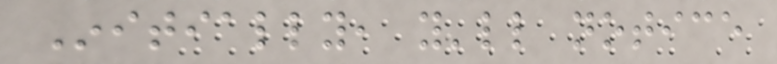Initially, you'll notice
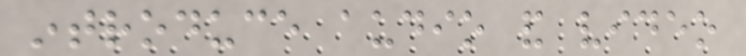introduce audio and video
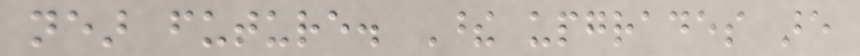near future. These upgrades are
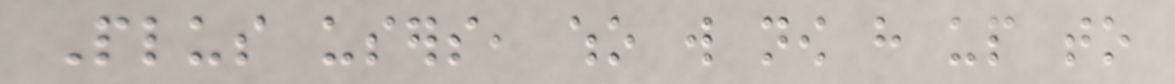Plus users, who will now have up to
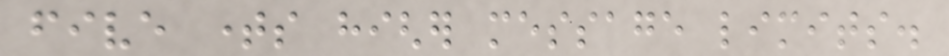five times higher message limits.
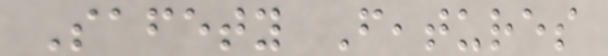Safety Features
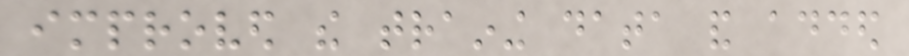improved the training data and added
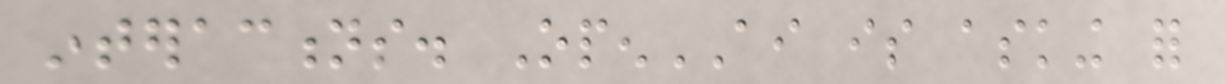interactions. OpenAI is asking for
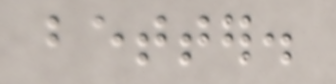better.
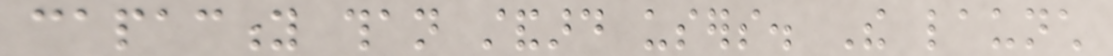capacity than standard users. The launch
